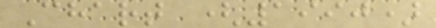Chart (1990)
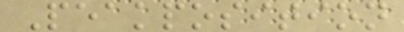Peakposition
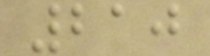210
